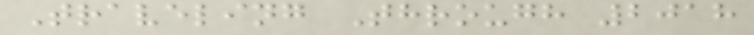Traveling Through 2018
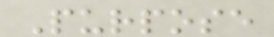Purpose
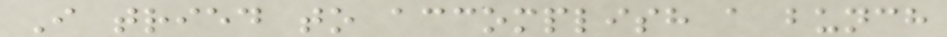I tried to accomplish a bunch
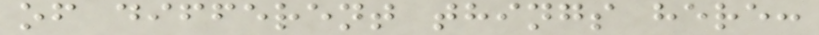of different things here:
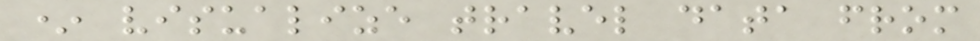* visualize travel data from
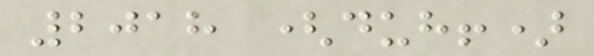2018 (duh!)
